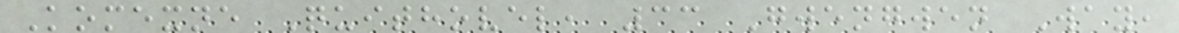Komexne Quithovel, 33 Gwengwen Way,
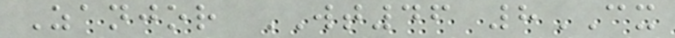Zanjor WT46 8CX
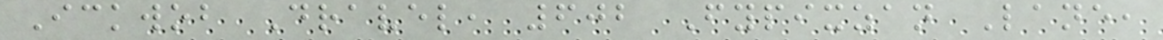Ickwob Dravel, 602 Fypixzan Lane,
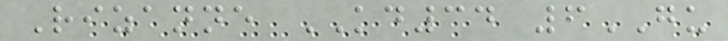Rizanne KD34 6GU
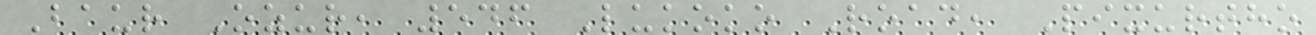Baur Ozur, 546 Lukoko Road, Pixurtho
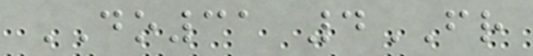DO31 4FR
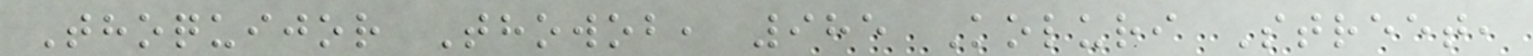Thoquijor Thowob, 985 Koluri Street,
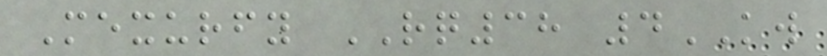Mexurfy RQ38 4KW
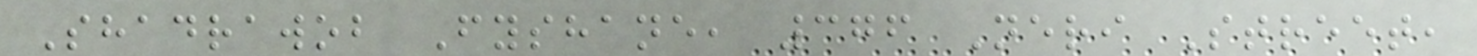Shadrawob Fyshane, 376 Neri Street,
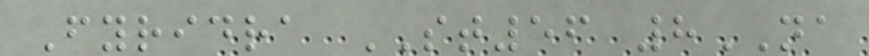Fyridra ST56 8NA
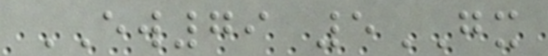EW79 5GX
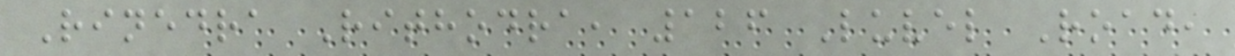Rinedra Rithodra, 126 Luvel Road,
